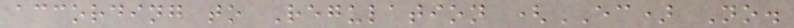according to Regulation (EC) No.
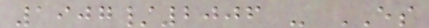1907/2006 - ES
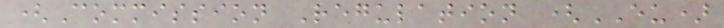(Commission Regulation (EU)
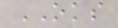OKS
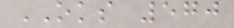OKS 570
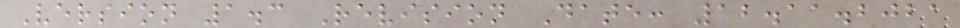Version 1.3 Revision Date: 12.11.2021
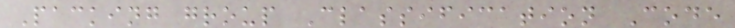Packing group Classification Code
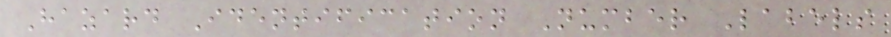Hazard Identification Number Labels
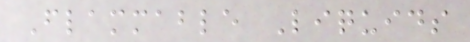Flammable Liquids
